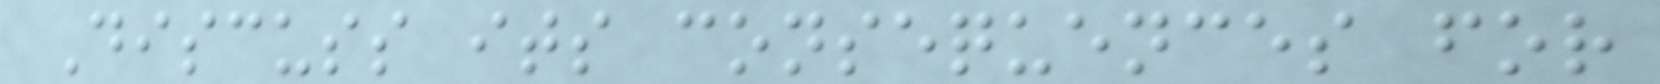Discuss its consequences for
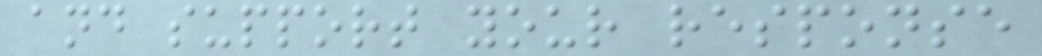and support your response
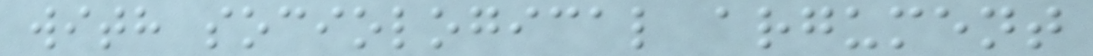with sociological argument
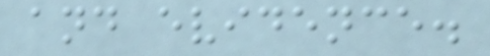and evidence.
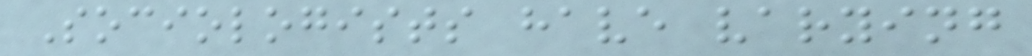Sociologists have varying
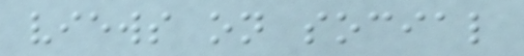views on social
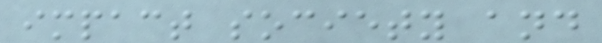impact society and
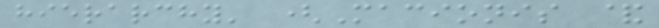hierarchy' (Macionis &
